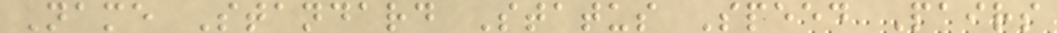Name Standard Status Speed Pairs
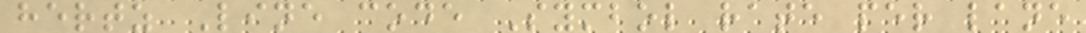hertz Line code Symbol rate per lane
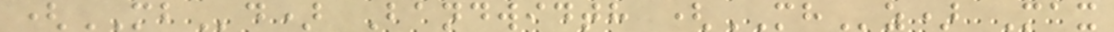(MBd) Bandwidth (MHz) Max
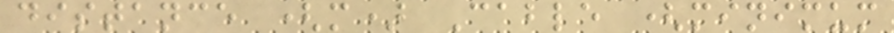distance (m) Cable (minimum
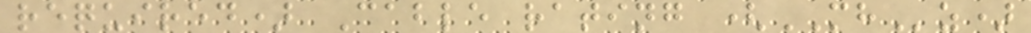required) Cable rating (MHz)
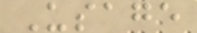Usage
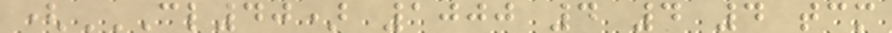(CL40) 1000 4 4 4 TCM
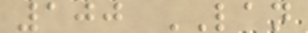100 LAN
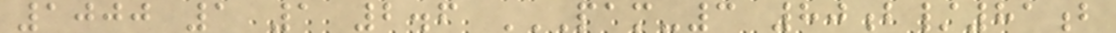1000 1 1 2.6 PAM-3 80B/81B
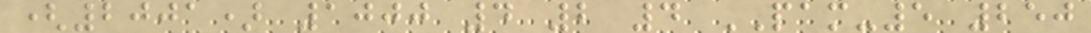(2001) 1000 4 2 4 PAM-5 250
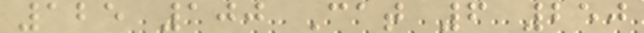125 100 Cat 6 250
